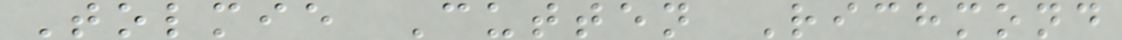Tolmie Cutten Richmond
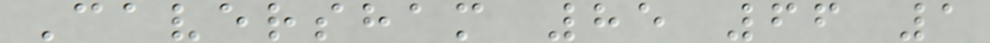Caversham 85 66 1
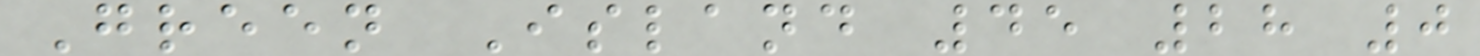Green Island 45 28 0
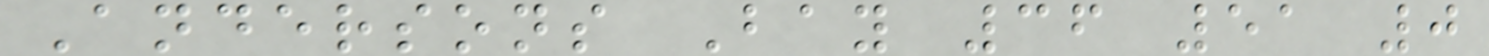Andersons Bay 36 51 0
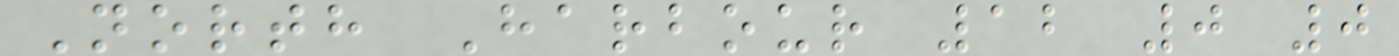North Harbour 12 0 0
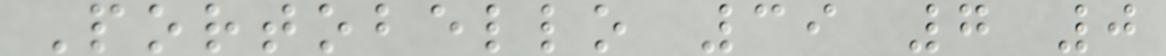Portobello 39 7 0
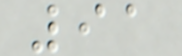91
